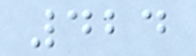424
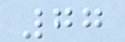77
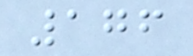176
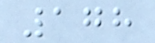178
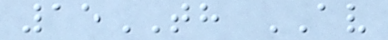15TH AV
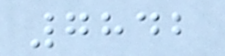7842
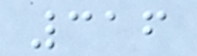316
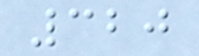320
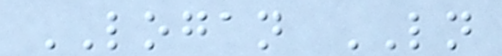LOGAN LN
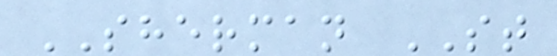SHERMAN ST
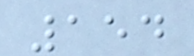154
